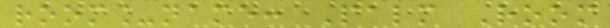room_name: Palm Room
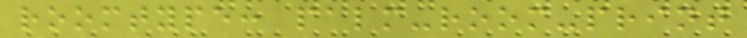roomtype: palm-room-print
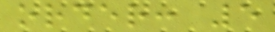order: 5
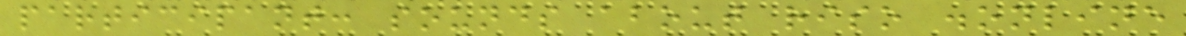participant: sounds about riso .online
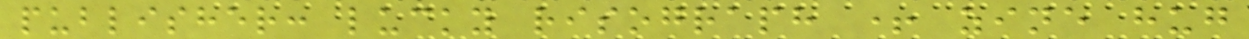publisher: lucky risograph + zine hug
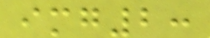img2:
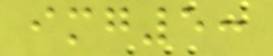img5:
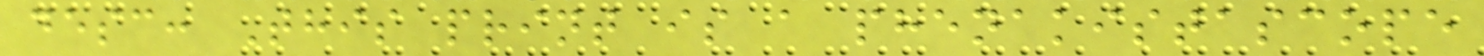desc: This print is a phenakistascope
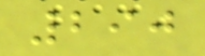290
